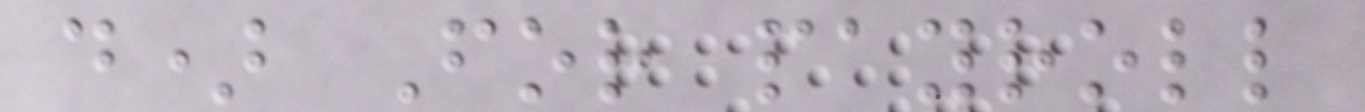d) For payroll
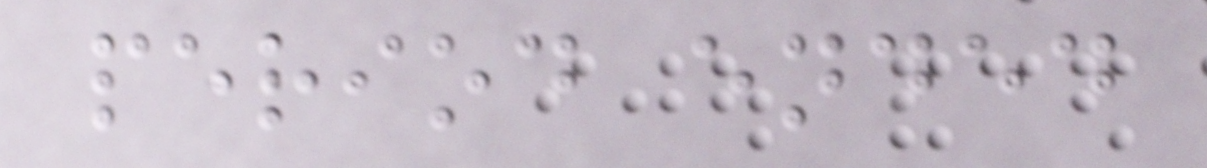period ended
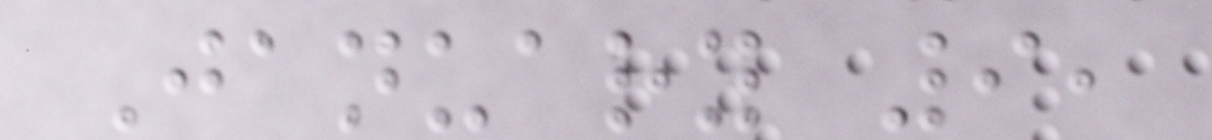January 9,
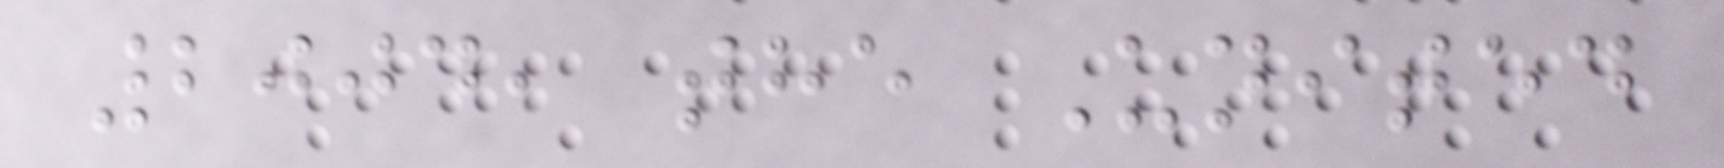2004, the United
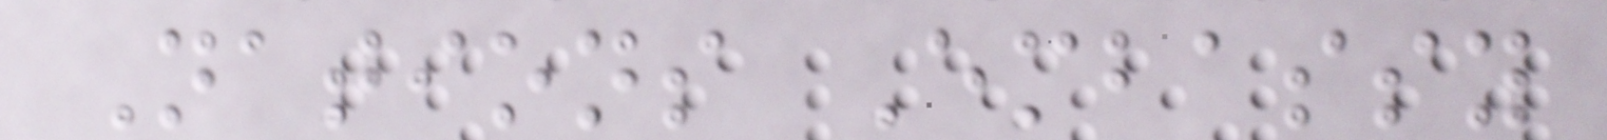Nations Embassy
